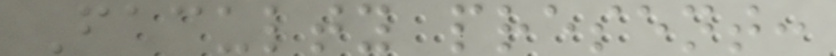Faculty present:
